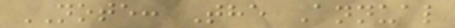NOTE: The Annual
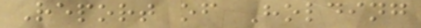Report of Holding
